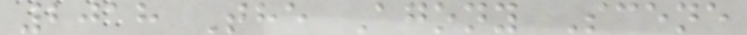2018 The Agony Scene
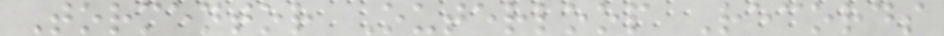Tormentor Outerloop Records
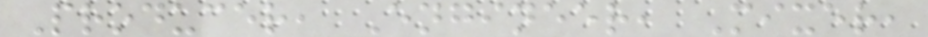Producer, Engineer, Mixer,
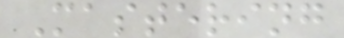Mastering
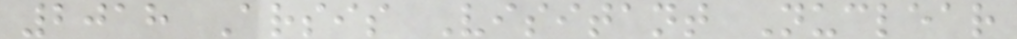2018 Arsis Visitant Nuclear
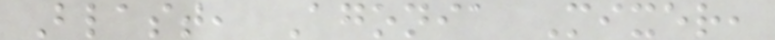Blast, Agonia Mixer,
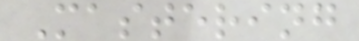Mastering
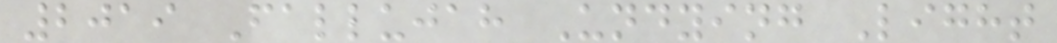2019 Fallujah Undying Light
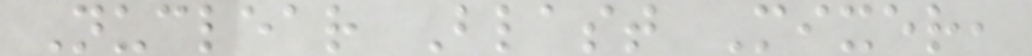Nuclear Blast Mixer,
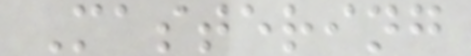Mastering
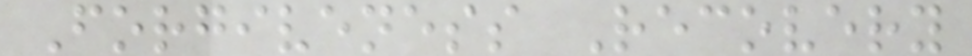Forgiveness Recovery
